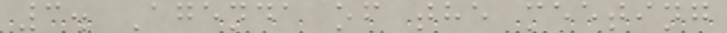3. Agenda of the meeting
